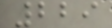229
